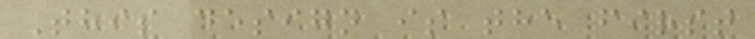This design is the first
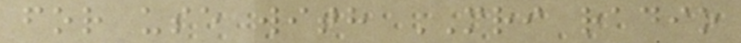for use with MRI radio
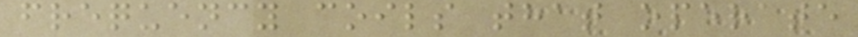frequency coils that operate
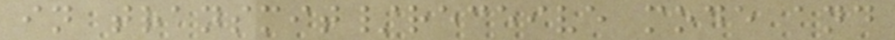in transmit/receive mode and
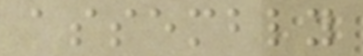assembly
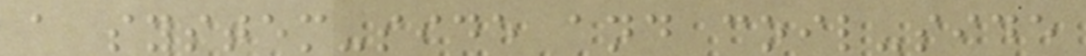a system-side and coil-side
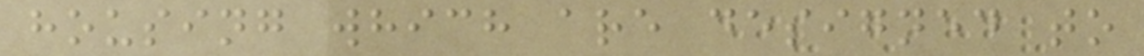housing which are designed to
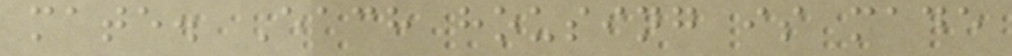mate. Each housing is made
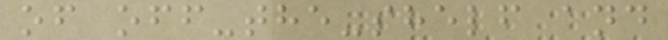of off-the-shelf and
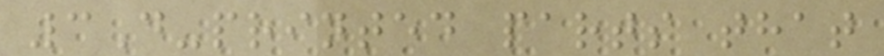3D-printed parts that
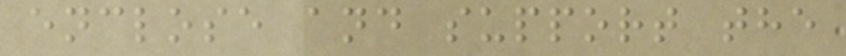enclose and support the
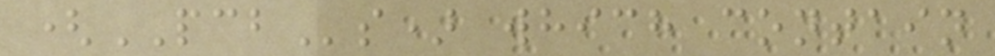(PCBs) which contain
